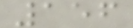156
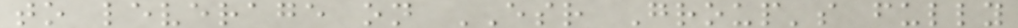to leverage on ESR Group's fully
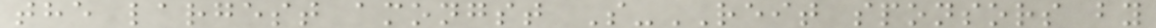the largest amongst S-REIT sponsors by
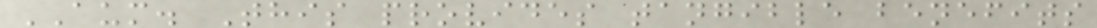AUM. This provides tangible benefits
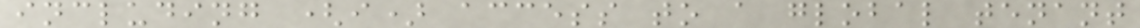including (i) access to a global tenant
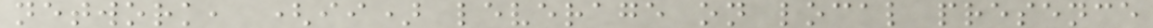network, (ii) leverage on local presence
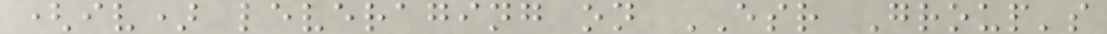(iv) leveraging on ESR Group's
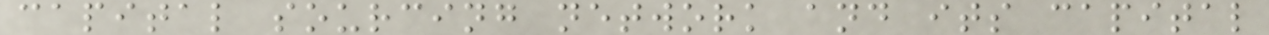capital sourcing network and its capital
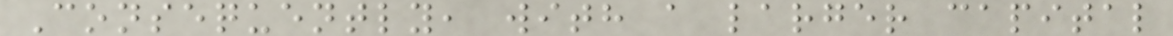Consequently, with a larger capital
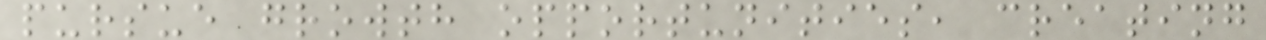pursue growth opportunities, creating
